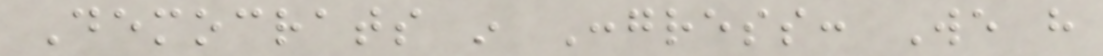Democrats in Congress: We have
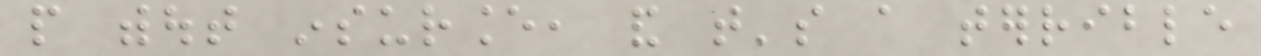people without insurance, and that's a terrible
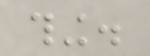thing.
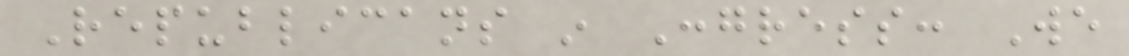Republicans in Congress: We
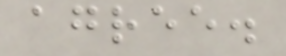agree.
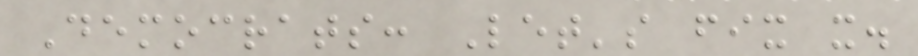Democrats: Let's fix it.
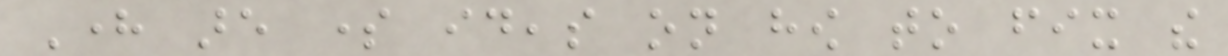Here are some ideas on how to fix the
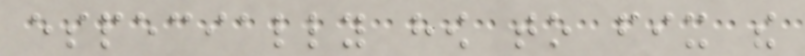especially how to fix the
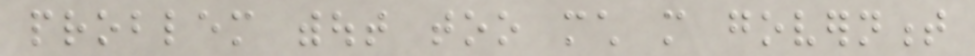problem without too much more government
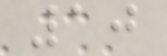10
